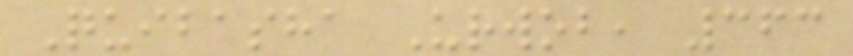Quibasha Urwob, 363
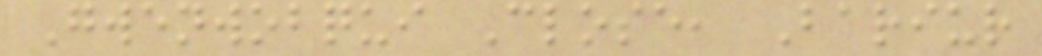Gwenwobqui Close, Bariur
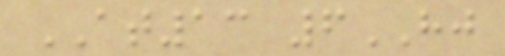AT13 6HJ
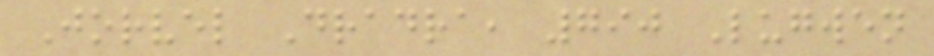Jorvel Dradra, 790 Lugwen
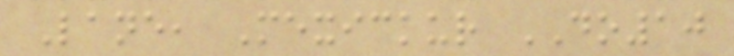Lane, Mexickur DO10
